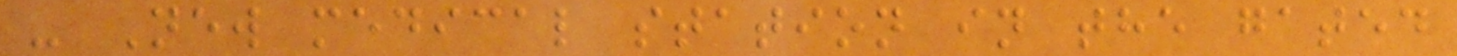- New medical station in the gated
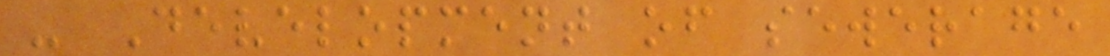- Development of sewerage
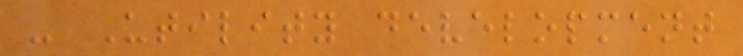- Utility development
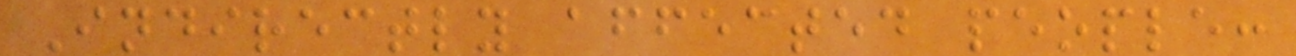Indirectly affected people:
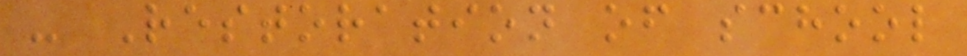- Restoration of school
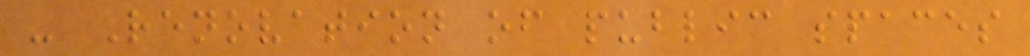- Renovation of public spaces
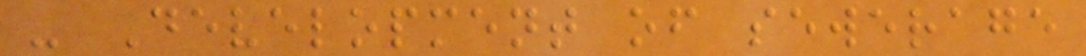- Development of sewerage
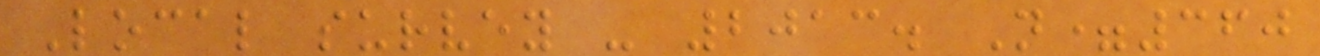Local survey - 2013. N=360
